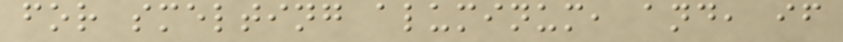for smelting aluminum, and, if
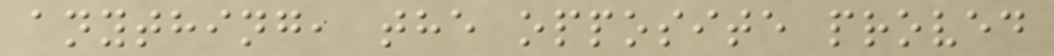anything, the opposite proved
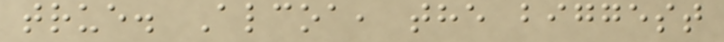true. Alcoa, the biggest
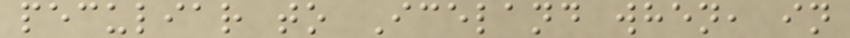peculiar to Iceland when, in
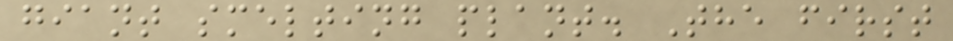giant smelting plant. The first
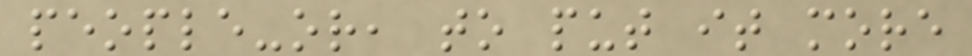people-or, to put it more
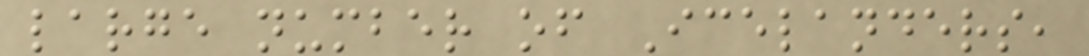large number of Icelanders,
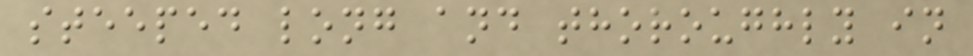steeped long and thoroughly in
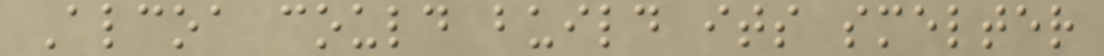Alcoa could build its smelter
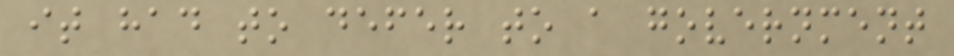it had to defer to a government
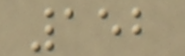152
